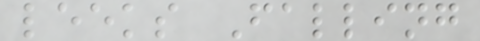leeks Falling
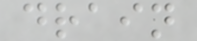drain
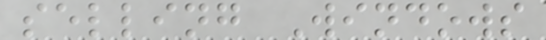selling Windows
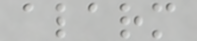alarm
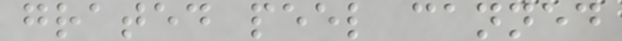grated peel canned
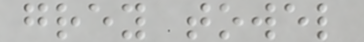grey towel
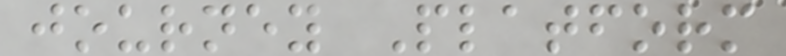journey Platform
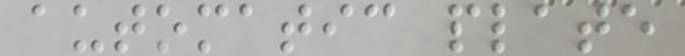automatic plate
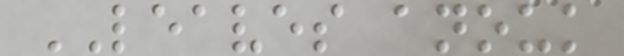LEAVES anouk
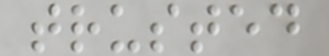trusted
